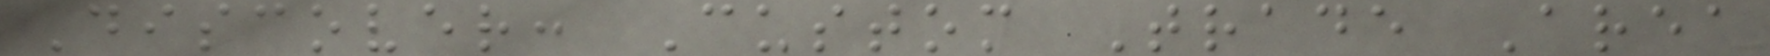Discover: Custom Trade Area
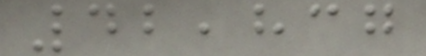42,837
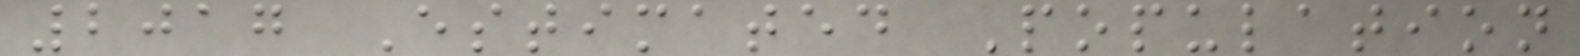2017 Estimated Population
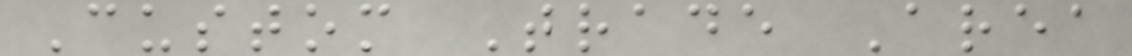Custom Trade Area
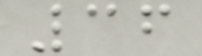36
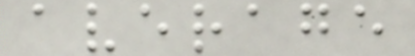average
